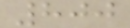800
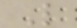L
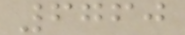6760
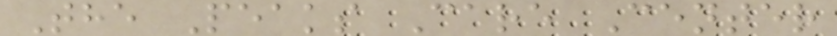The Peaks Care Center
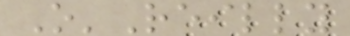O'Reilly
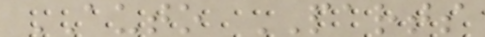AUTO PARTS
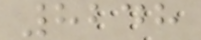8248
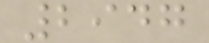2947
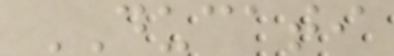DUCATI
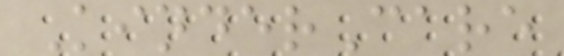KinderCare
